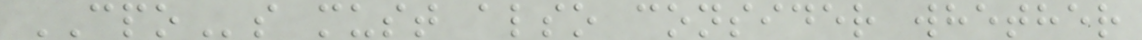CPOs must also consider whether
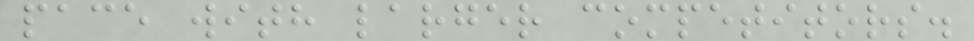pace with larger competitors.
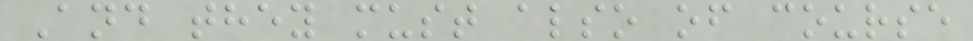And they must also of course
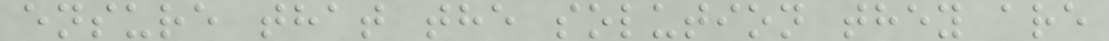ensure that the solution they are
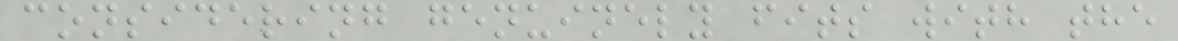considering genuinely fits with the
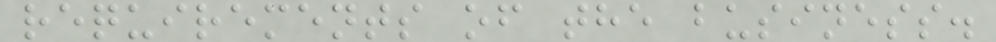requirements of the business.
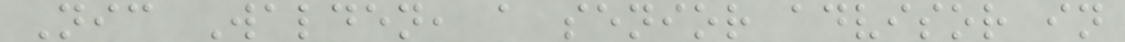Nic Walden, a senior advisor in
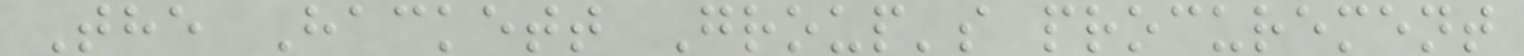The Hackett Group's procurement
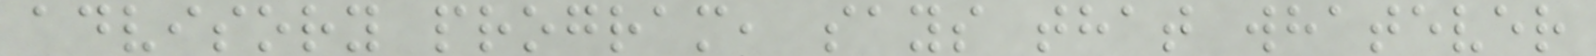advisory program, says that whatever
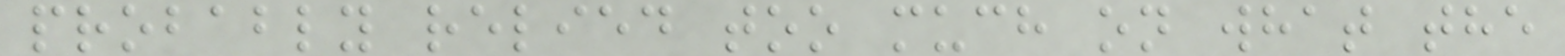probably relied too much on what the
